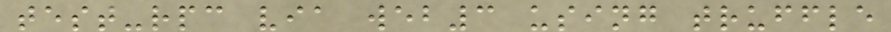test-rpc via web3 using truffle
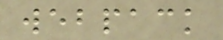webpack
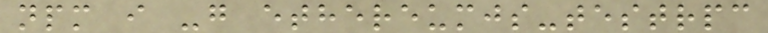npm i -g ethereumjs-testrpc
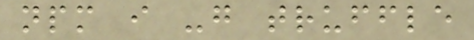npm i -g truffle
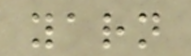yarn
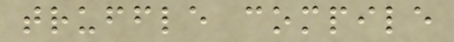truffle compile
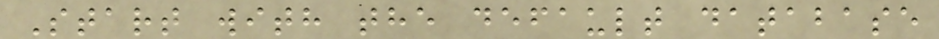Start with the default database
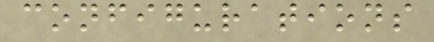configurations
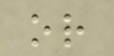or
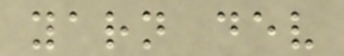yarn dev
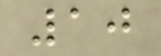10
